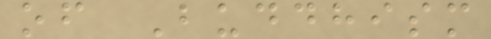of Buddhism
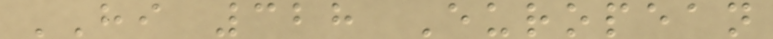HI 328 European
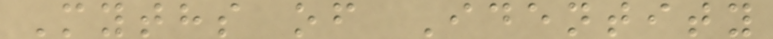Myths of Identity
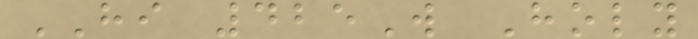HI 425W Holy
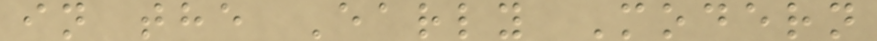in the Early Modern
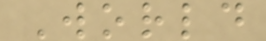World
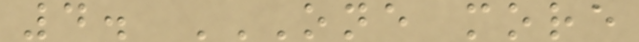4. ONE MORE
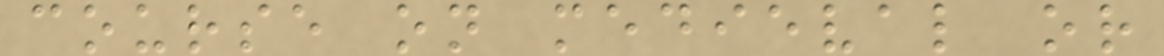course on medieval or
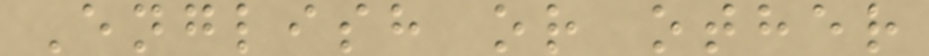English or other
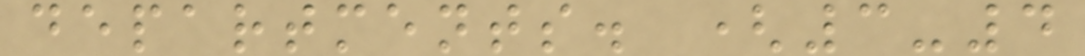departments. (3-4
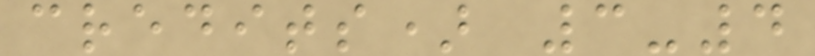credits) 3-4
